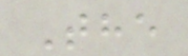The
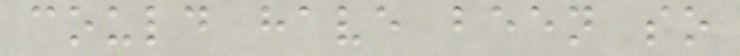could have been so
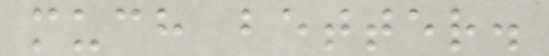much better.
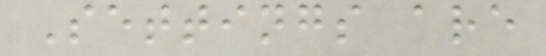Settings are
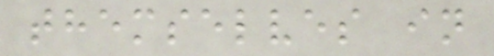themselves in
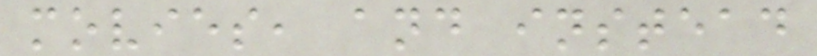movies, and instead
